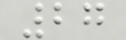27
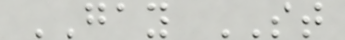GAY ST
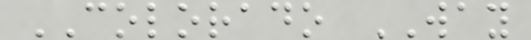COLORADO WAY
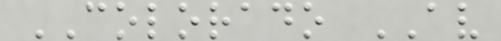COLORADO AV
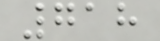718
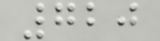720
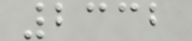2332
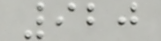920
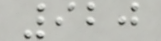920
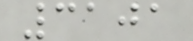3101
